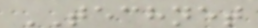TECHNET
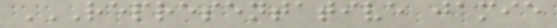REPRESENTATIVE JAMIE
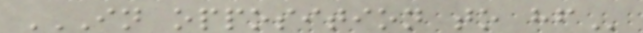IN OPPOSITION TO HF
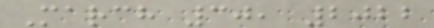March 30, 2022
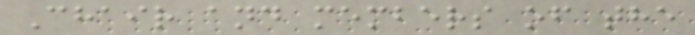Chair and members of the
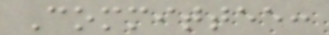Committee:
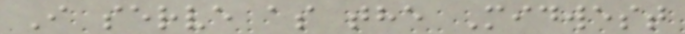I serve as the Midwest
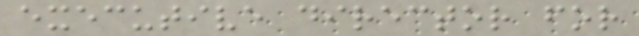executive director for
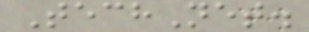TechNet.
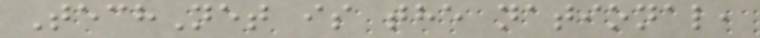TechNet is the national,
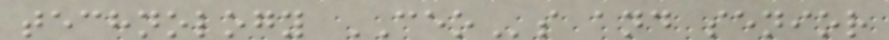technology CEOs and senior
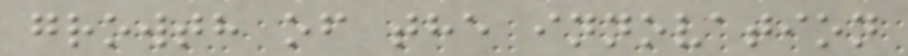growth of the innovation
